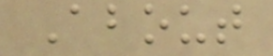About
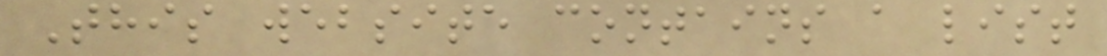This website contains a list
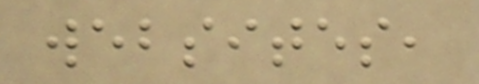websites,
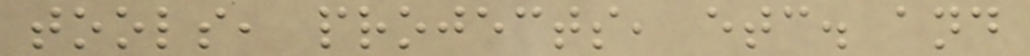tools, projects, etc. and
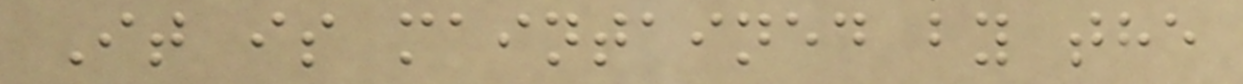It is maintained by the
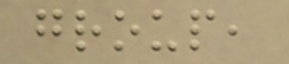group,
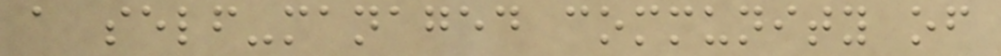a self-managed community of
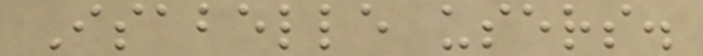Isabelle users.
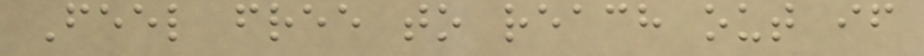Feel free to reach out if
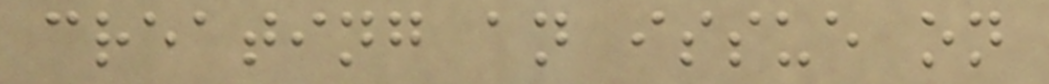creating an issue on
